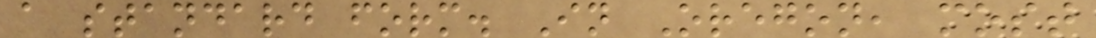a standard form. In Oregon, most
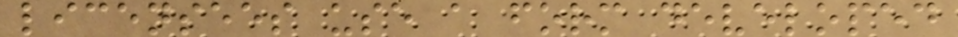licensees use a form developed
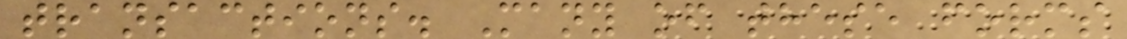transactions. Many of these forms
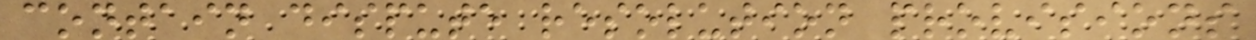contain dispute resolution provisions
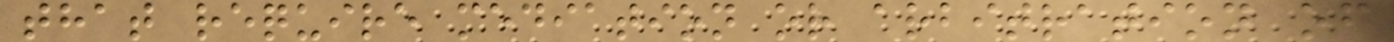that require mediation or arbitration of
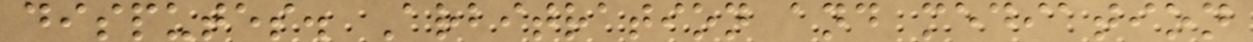disputes. Arbitration and mediation
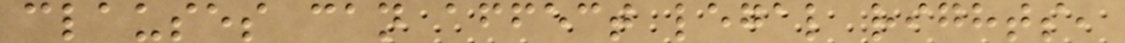clauses can affect legal rights,
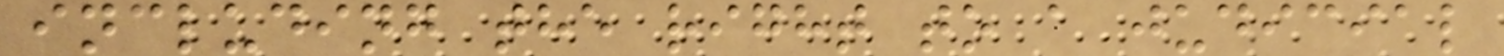including the right to a judicial
